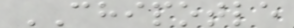CHIPOTLE
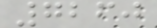7260
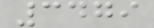3479
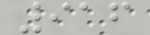916
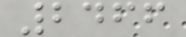2466
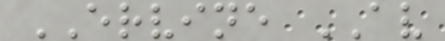ERVINE AV
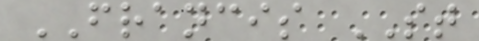FRANCIS ST
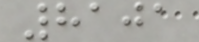8101
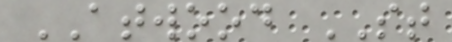ATWOOD ST
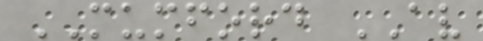MUMFORD AV
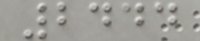2444
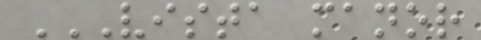VISTA MANOR
